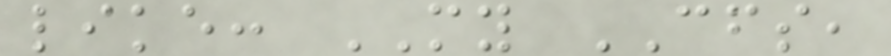like: MY CFS,
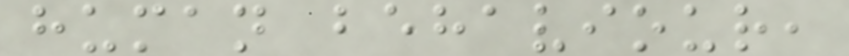human behaviour,
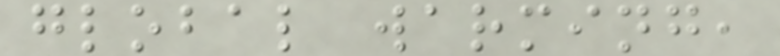global warming,
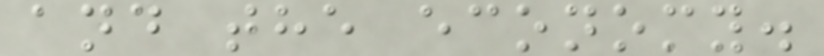and the economy.
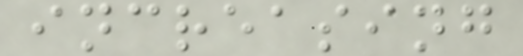increasing
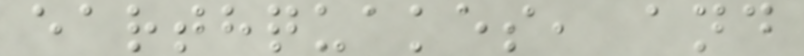earthquakes, and
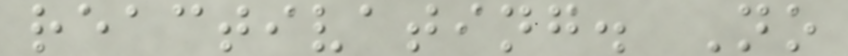reactivating. No
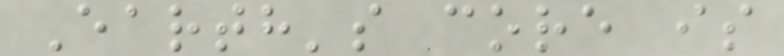Earth's core is
